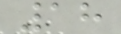18
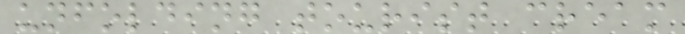unfolding tourist cream
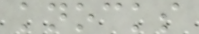knocks
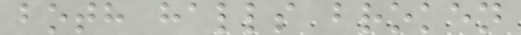both halls broken
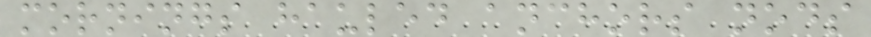mornings hauled anchors nods
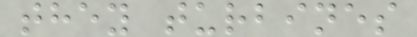they turbines
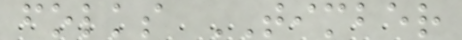folks TIMBER
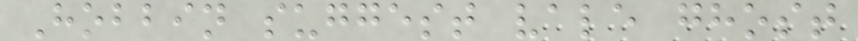Hobbin suggest vale ghost
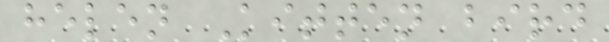helen Kitten bird
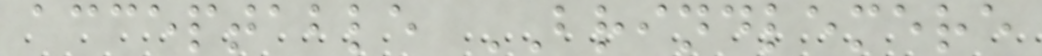acceptable BRINDLEMERE
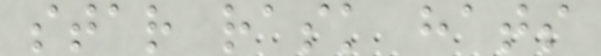star rask hats
